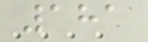181
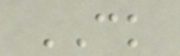CK
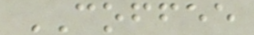COFFEE
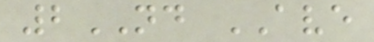2ND AVE
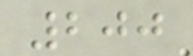200
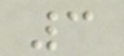3
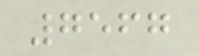7567
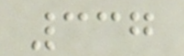337
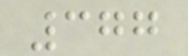377
